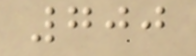700
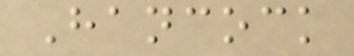Hancock
